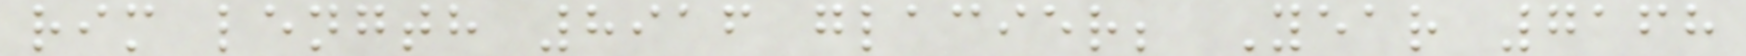rim length 8916 glacier; Year 7168
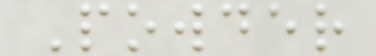Powder
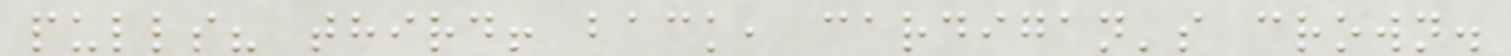pulls? third! back, cardigan's crown.
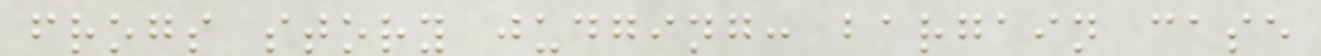frogs story judging: bargain case
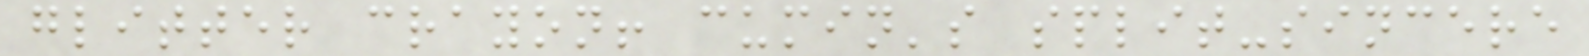glitter crayon! cumin's split-sincere
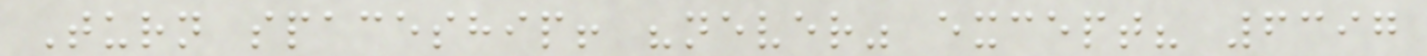Turn spaceship! "never" except? 6397
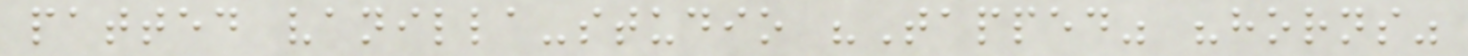patted vanilla-studio "Tapped" "horns"
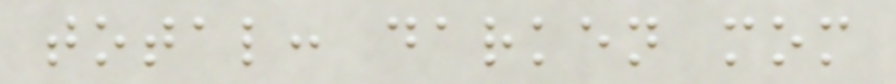total: darken mom
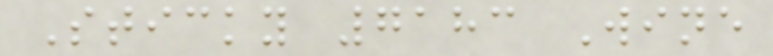Sticky 7183 Wine
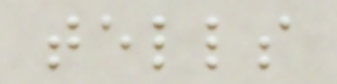tells
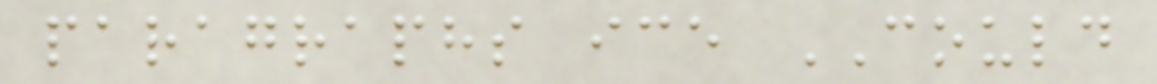paragraphs ice COULD
